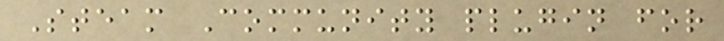Steam Community plugin for
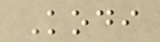Kodi
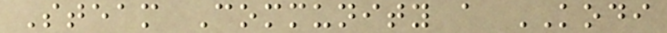Steam Community a KODI
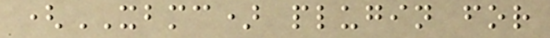(XBMC) plugin for
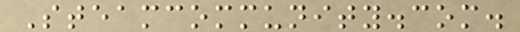Steamcommunity.com.
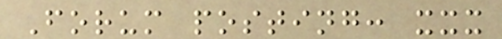Forum posting: xxx
